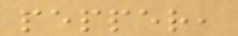pepper,
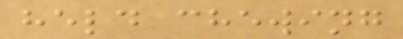held chewing
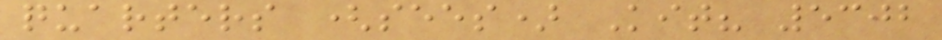quarters (sees) Kit? 5302
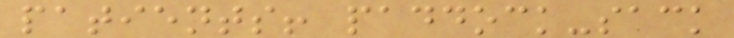patients! paddock-sack
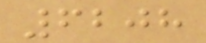6208
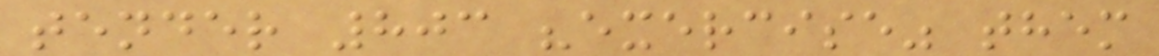tender 803 "exercise" them
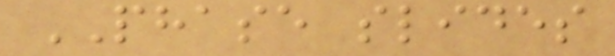PHASE slides
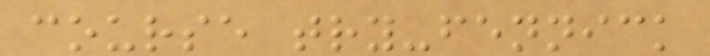course try-fennick
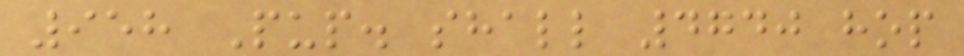958 Pup. shall 4740 hop
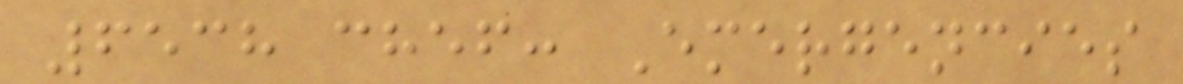6538 chef: Emergencies
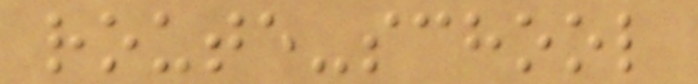route-school
